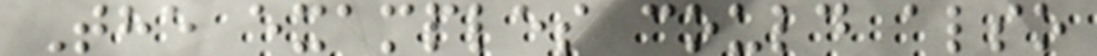The examples could also
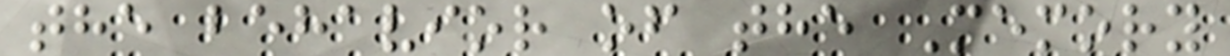the behavior of the Memory
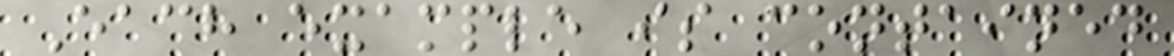Each example is contained
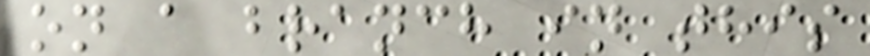on a branch in this
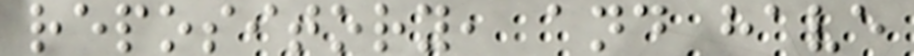repository, and have
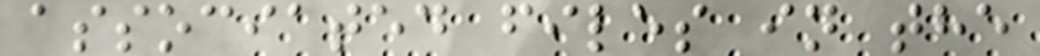associated files in the
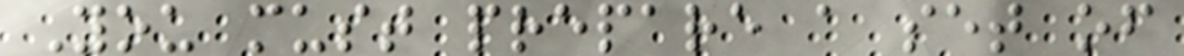You must prepare a set of
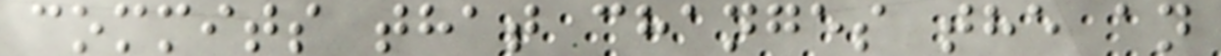commits that changes the an
